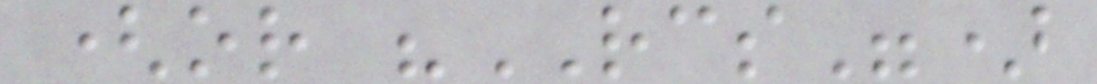(or "RCS")
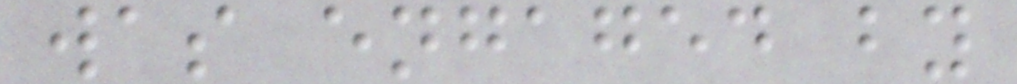was engaged by
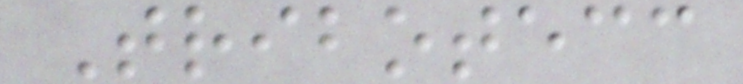Tribotecc
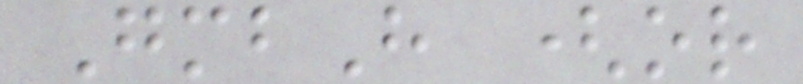GmbH (or
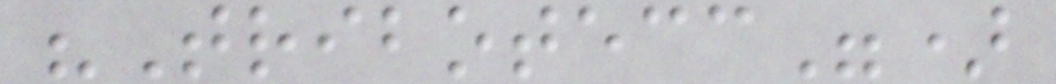"Tribotecc")
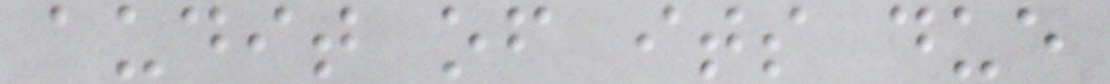audit of its due
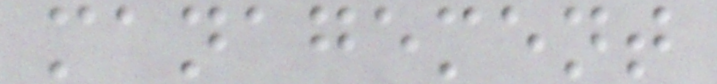management
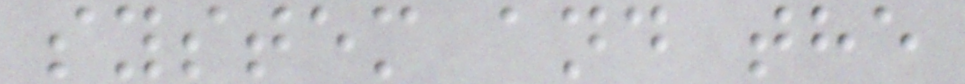system and the
